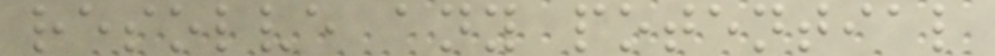resolve any potential
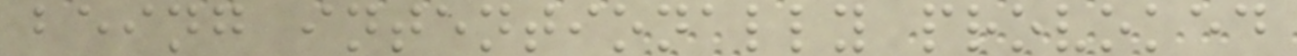being intentionally provoked
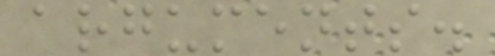arguments.
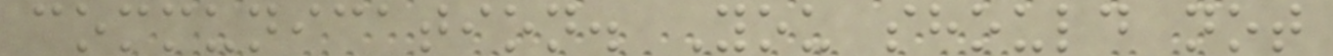communication. You should not
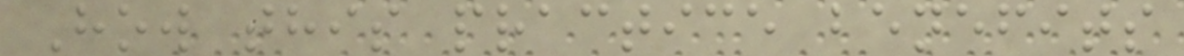How this practice benefits
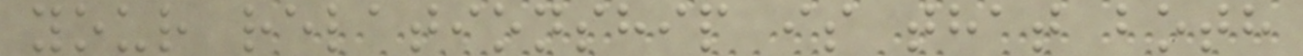your relationship is that both
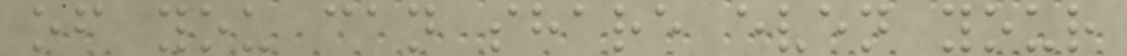of you can share even your
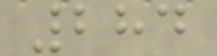284
